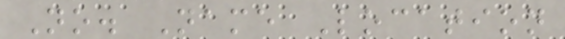No. Name Location
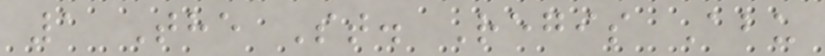1 The St. Regis Abu
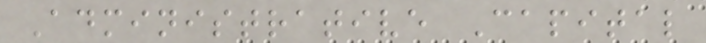Administrative Capital
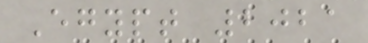Egypt 2021
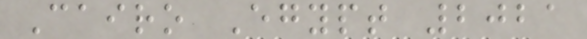Cairo Egypt 2021
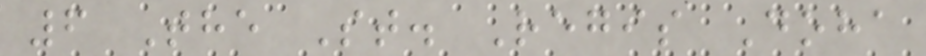6 The St. Regis Doha
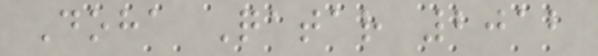Doha Qatar 2012
